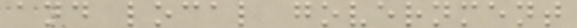and local government
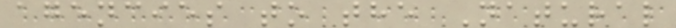agencies to the Natural
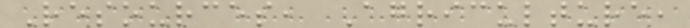Resources, Agriculture,
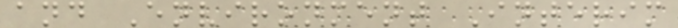and Environment Interim
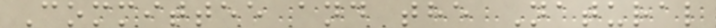Committee and the Natural
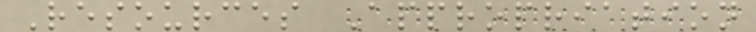Resources Appropriation
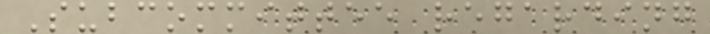Subcommittee regarding
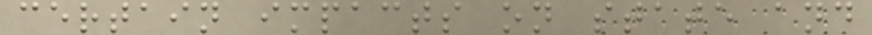certain impacts on state and
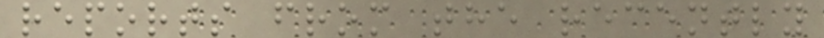reports from the recently
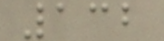132
